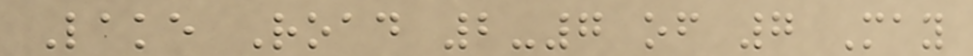Lake Road 2-7 of 7 May
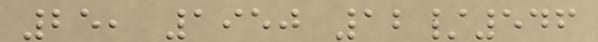25, 1950 12/546
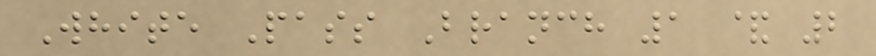White Pass Branch 1 & 2
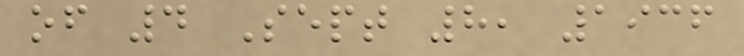of 4 Sept 8, 1936
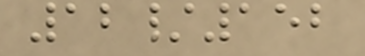12/152
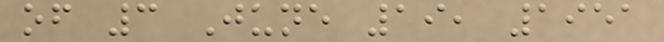of 3 June 19, 1951
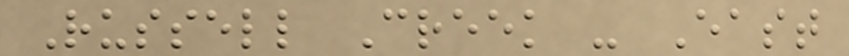Russell Creek - East
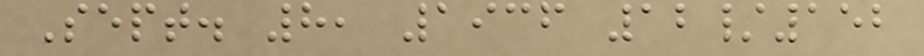Sept. 8, 1936 12/152
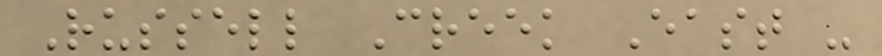Russell Creek East -
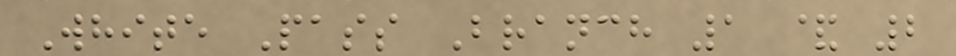White Pass Branch 1 & 2
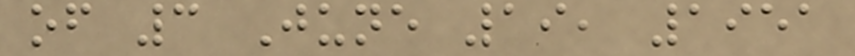of 3 June 19, 1951
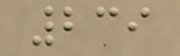239
